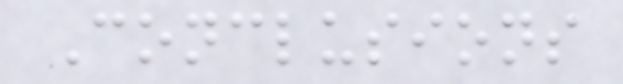Conclusions
